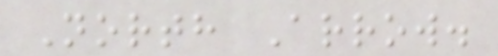North Arrow.
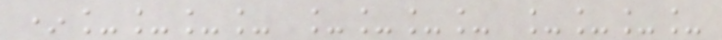*____ ____ ____
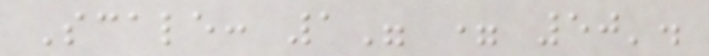Scale: 1" = 50'.
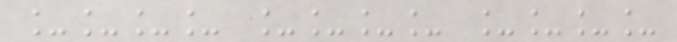____ ____ ____
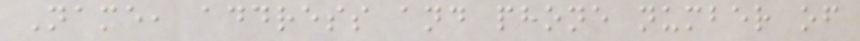Name, address and phone number of
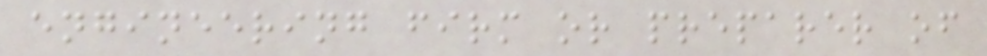engineering firm or preparer of
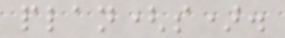plan(s).
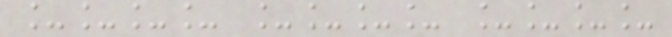____ ____ ____
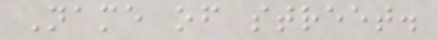Name of street.
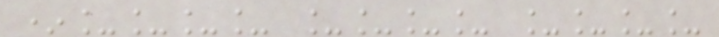*____ ____ ____
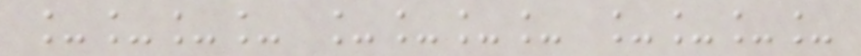____ ____ ____
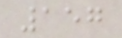157
